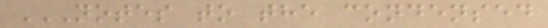NOTES TO THE CONDENSED
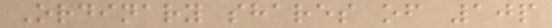Ordinary shares of 10p
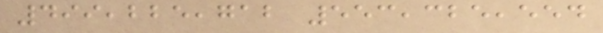499,225,712 553,325,554
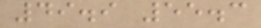49.9 55.3
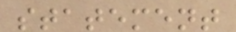statement
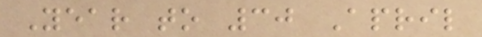Year to 30 April
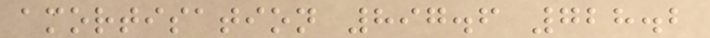amortisation 897.6 728.2
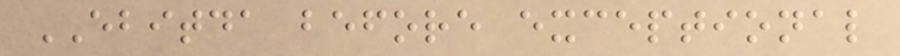EBITDA before exceptional
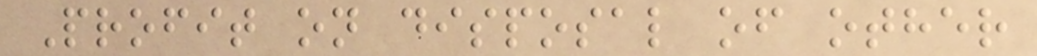Profit on disposal of other
